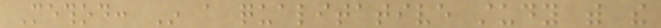Method: In a qualitative study with the
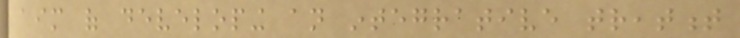aim of developing an integrative treatment
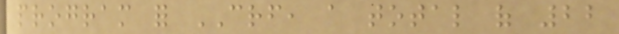program for CRF, a total of 22
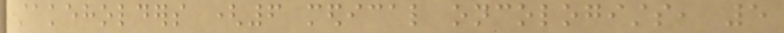stakeholders (6 medical oncologists, 5
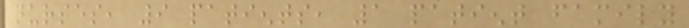nurses, 9 patients, 1 patient family
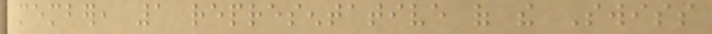member, 1 representative of the Swiss
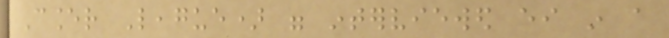Cancer League) were interviewed either in a
